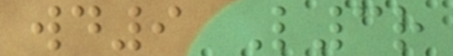wd9 L3r
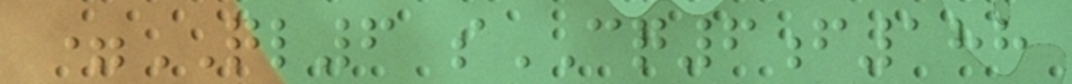=QL6 sCQ6f188
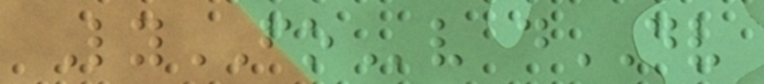LyFOv dDV
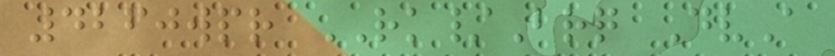4260wpr RK/Brq DvA
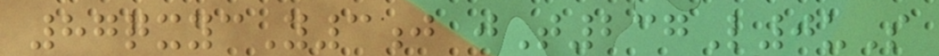87qxycY3j jT237L0uS
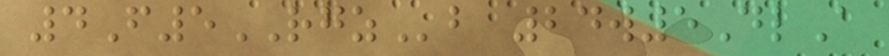4F5RGZb 24w5DlA
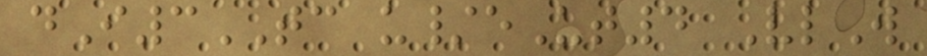dI3TC u/eUt4 VlW
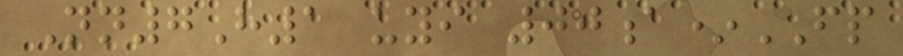Nn7H1 uyi 00a*FP
